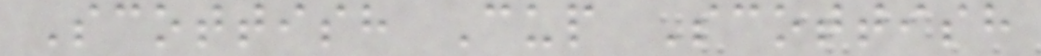Scottish Cup Scottish
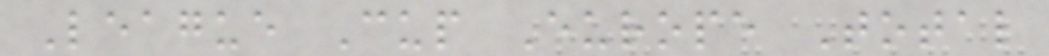League Cup Europe Total
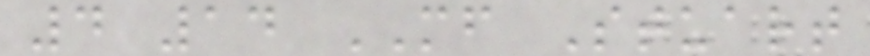4 14 MF Stuart
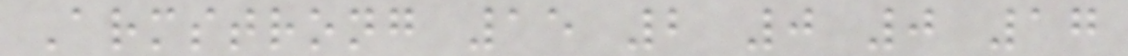Armstrong 15 2 0 0 17
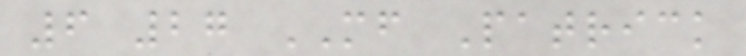6 27 MF Patrick
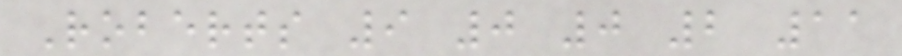Roberts 9 0 0 2 11
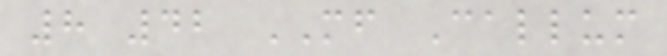8 42 MF Callum
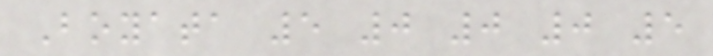Boyata 5 0 0 0 5
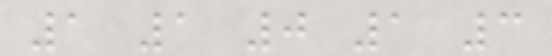1 1 0 1 3
